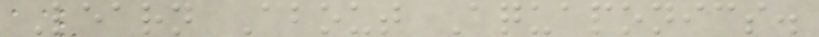Learn About Aquaponics.
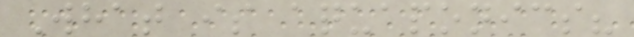What is aquaponics?
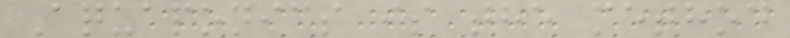Aquaponics is the method
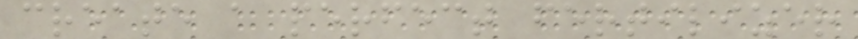create a perfect fertilizer
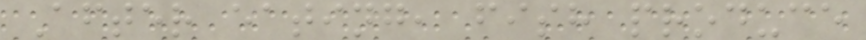After eating, fish produce
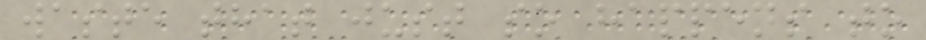waste that just so happens to
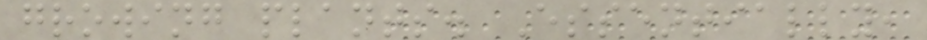growing plants. Essentially,
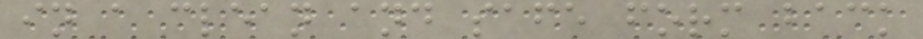in a clean and safe form back
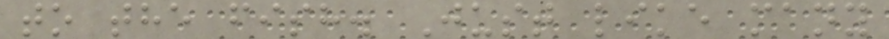to the fish. Just like many
